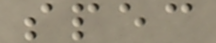spec
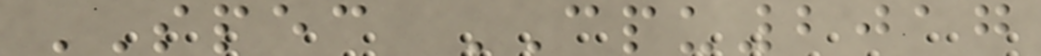SPEC CPU2017
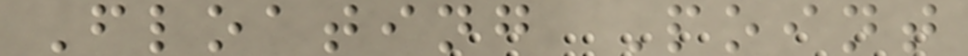Floating Point
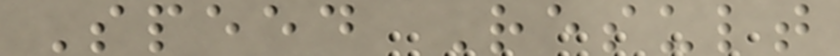Speed Result
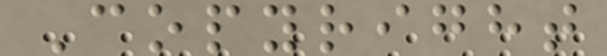Copyright
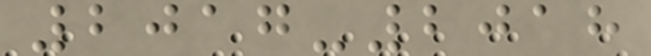2017-2018
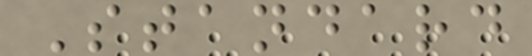Standard
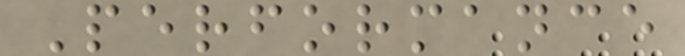Performance
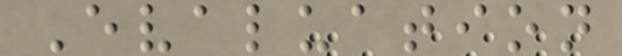Evaluation
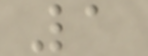1
